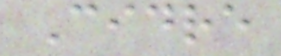Cidre
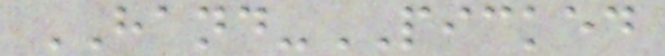HAND-PICKED
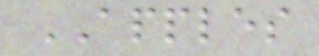APPLES
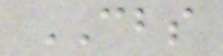CBS
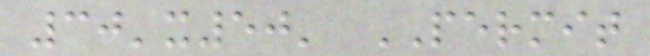30'x50' PERMIT
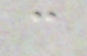c
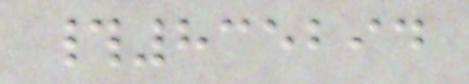#835294
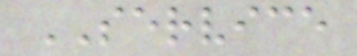SERVICE
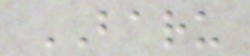BARU
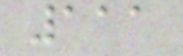111
